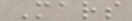Mars
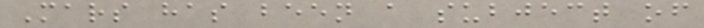Mars has been a subject of
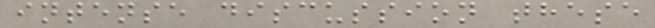intense discussion these
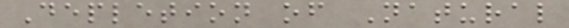Depletion of Natural
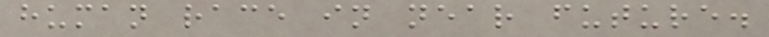human race in near future.
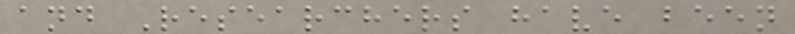and Researchers have been
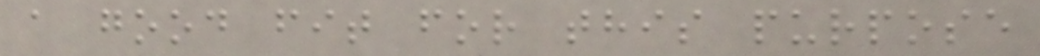a good fit for this purpose
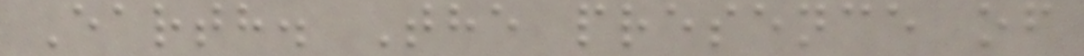Earth. The presence of
